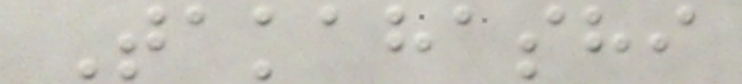Takahashi
